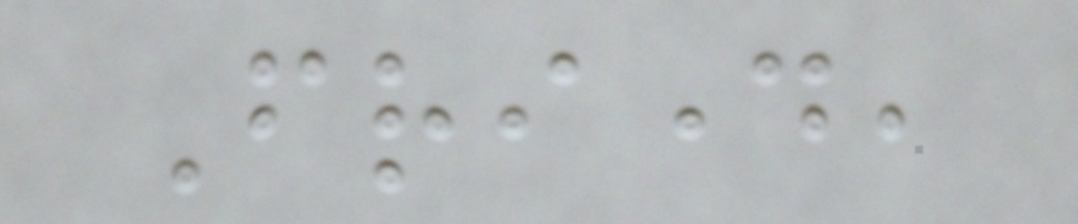Friday,
